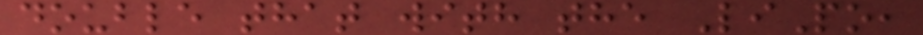double that with the LiPo,
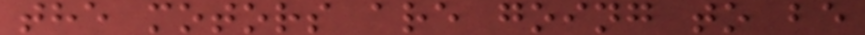the motors are going to be
